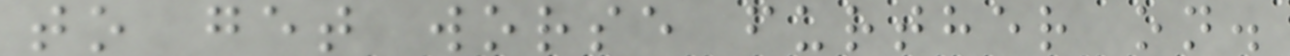to get worse further on.
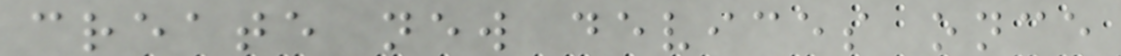create new devices once
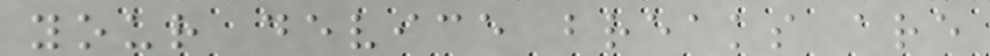your device breaks are
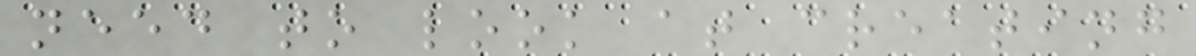need to look at creating
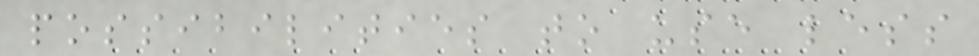possibilities to use less
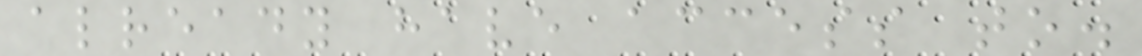already have access to.
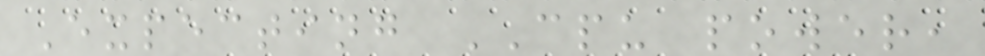Expecting CPU power,
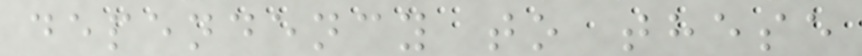dependency to these
